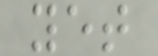yet
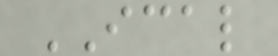ICAL
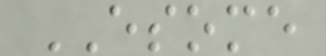ESOME
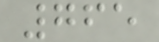765
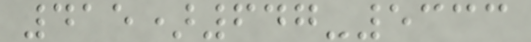415)647-5333
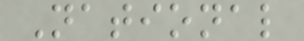National
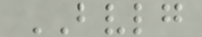BVLG
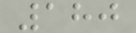180
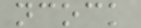ncock
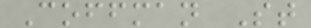Coffman St
